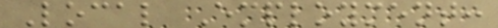Local Employment:
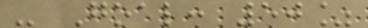- Goal: 50%
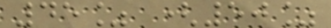45% (50%
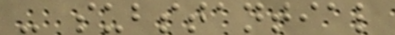- substantial
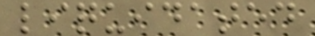liquidated
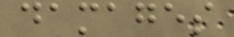damages
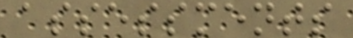assessments
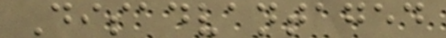Disadvantaged
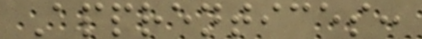Apprentices:
